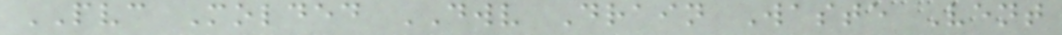PVC Molded DWV Drain Waste Vent
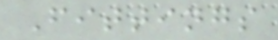Fittings
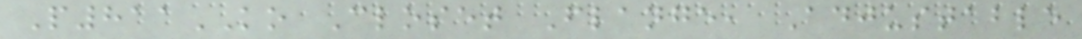P811KO Closet Flange, Adjustable
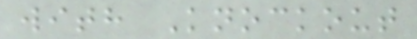with Knockout
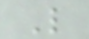L
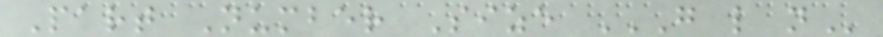Part Number Size G L N
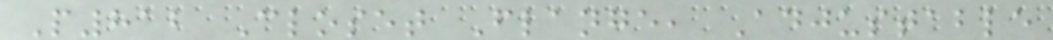P812 Closet Flange, Adjustable
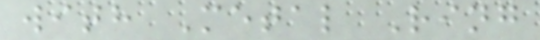with Metal Ring
